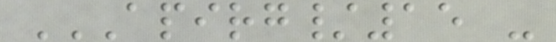APIRG/15 -
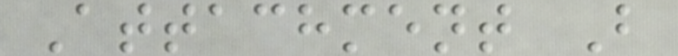Attachment B
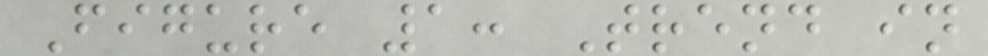Figure 1: Trend in
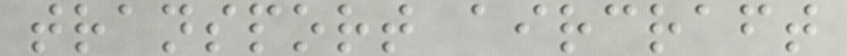transport aircraft
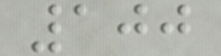100
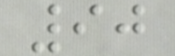90
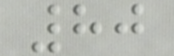80
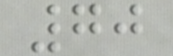70
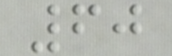60
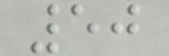50
